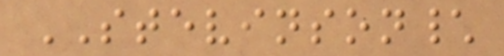STEVINSON\
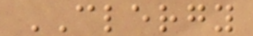CLERGY
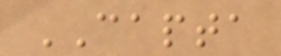CAPTA
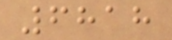6818
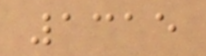1315
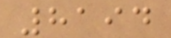8194
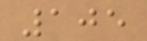105
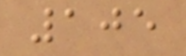105
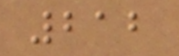212
